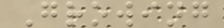Growing
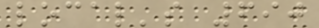local's 690
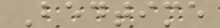Bedtime
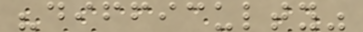"difficulty"
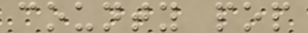county pop
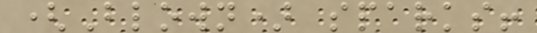(Blown) sparks!
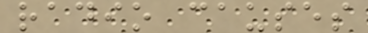radio causes
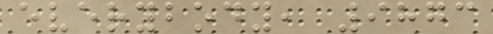everybody, 9873
